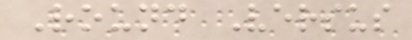Round Versus
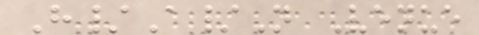H/A/N Venue
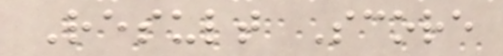Result Score
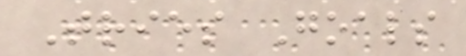Tries Goals
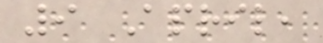9 April,
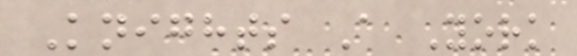Knights A York
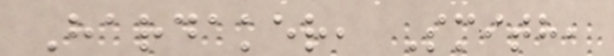Hardaker, Smith,
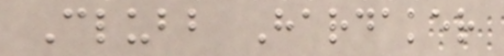Clubb Hardaker
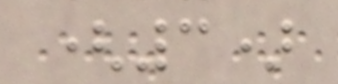(3)
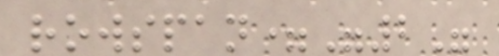rowspan="2"
